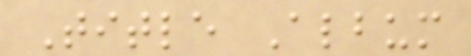Title Album
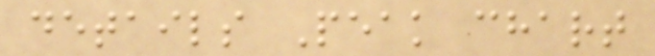details Peak chart
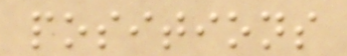positions
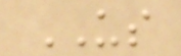US
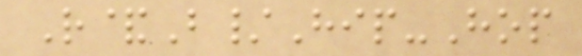R&B/Hip-Hop
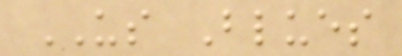US Blues
